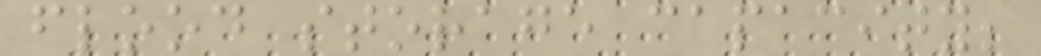flood storage capacity;
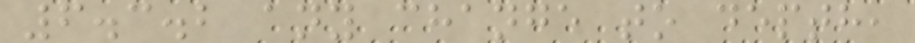6.3.2 any change to depth,
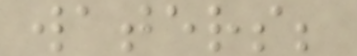waters;
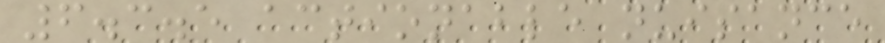6.3.5 actionable nuisance
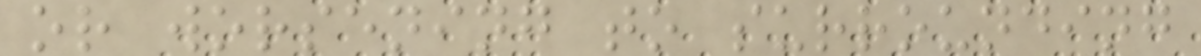or worsening to surrounding
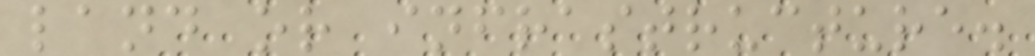land or infrastructure.
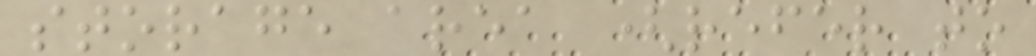storage area (refer to
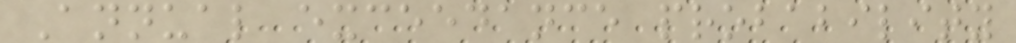Annual exceedance probability
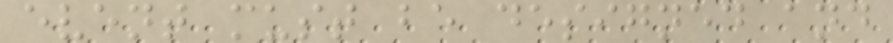event must be designed and
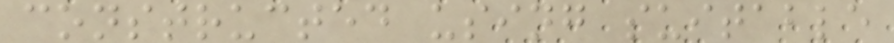constructed using suitable
